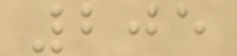205
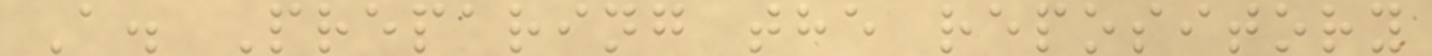A. Preparing the repository
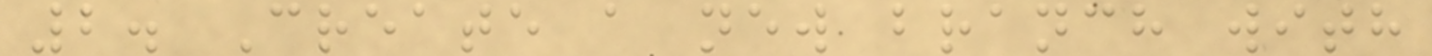2. Create a new branch with
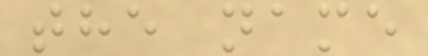the name
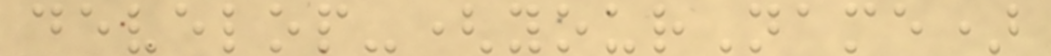develop-(yourName)
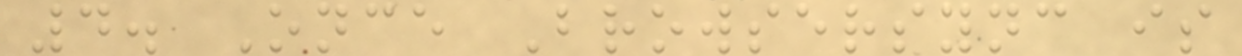4. Once Browsersync is
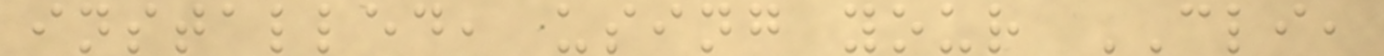installed, using your CLI,
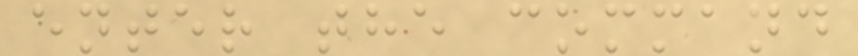enter the command
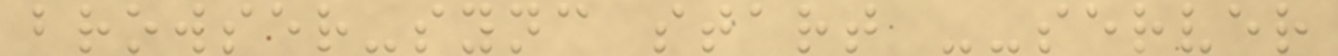browser-sync start --server
